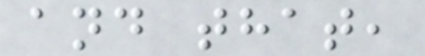and that,
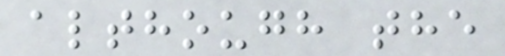although the
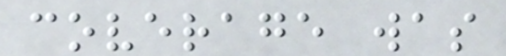coverage was
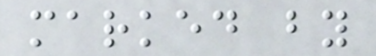marked by
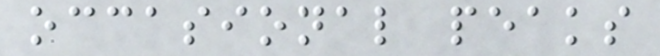occasional peaks
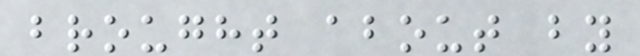brought about by
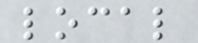local
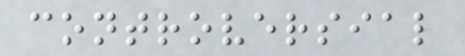controversial
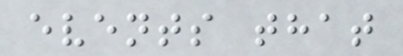events that
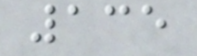135
